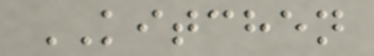KITCHEN
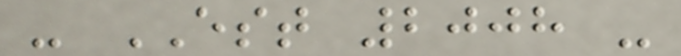- EST 2008 -
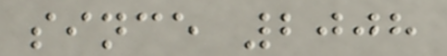since 2008
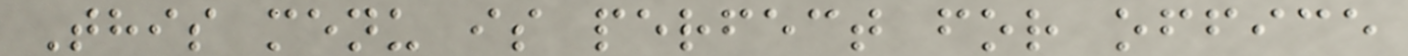This menu is perfect for office
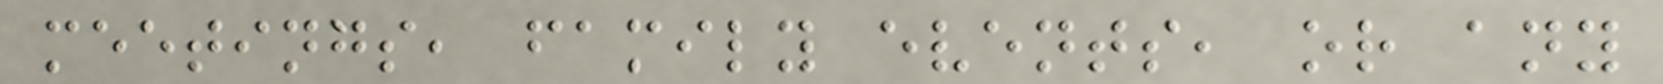meetings, family events, or any
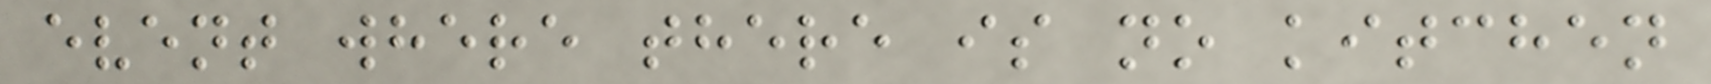event where there is no kitchen
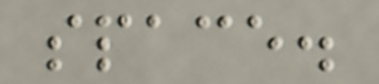space.
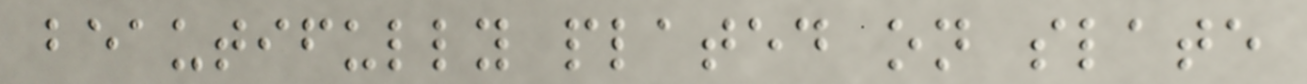beautifully plated on slate
